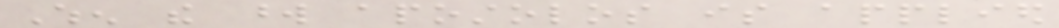When the word apostolos is applied
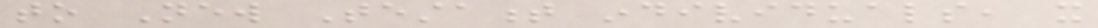to New Testament individuals, it
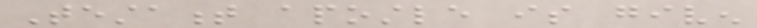Testament apostle is given
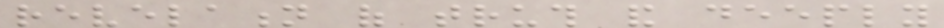revelation of truth and deeply
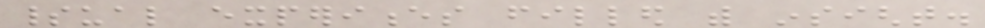spiritual experiences filled with insight.
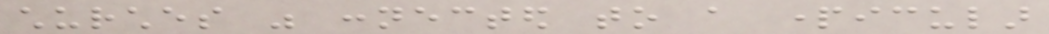churches was connected to a particular
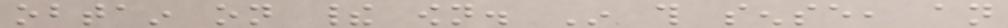obtain on their own. In this sense, an
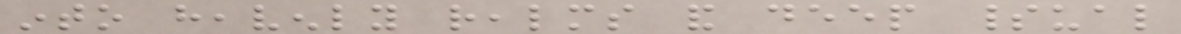into heavenly realms and deep spiritual
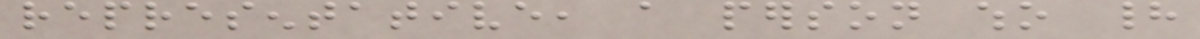representative, a person who had
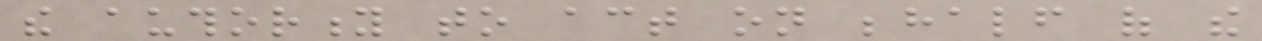the authority to act on behalf of the
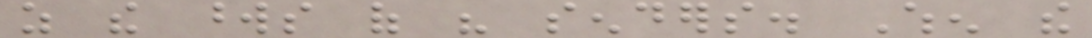as the words of his senders. When the
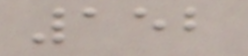152
